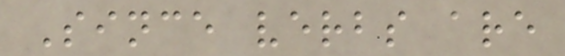Since verbs are
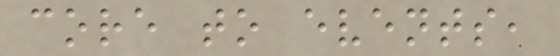core to events,
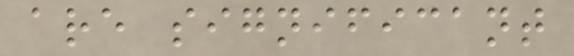are significant
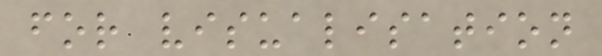for visualisation
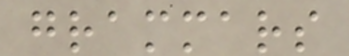grammars
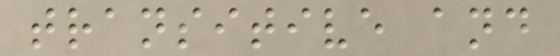transitive and
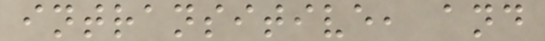intransitive, and
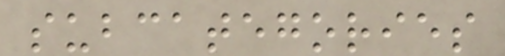subcategories
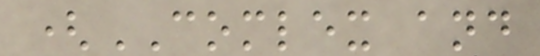(COMLEX and
